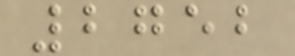2752
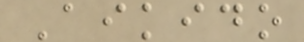Aikido
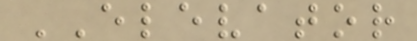ELEVATOR
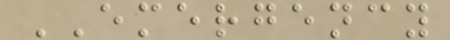EMERGENCY
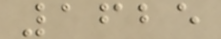1625
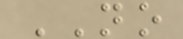NO
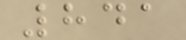841
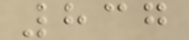837
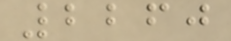2260
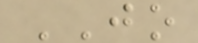JO
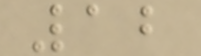12
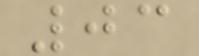03
